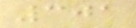301
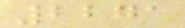2271
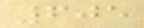605
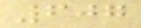607
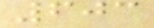603
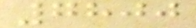7800
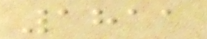1811
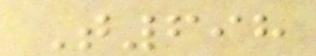T698
